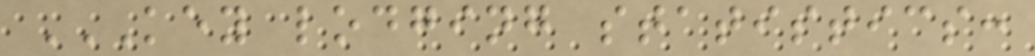KEY LODGING STATISTICS:
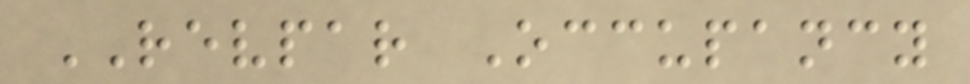REVPAR Occupancy
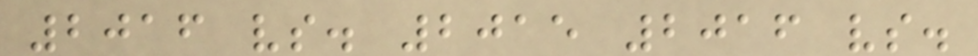2016 vs. 2015 2016 vs.
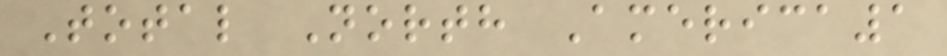Total North America1
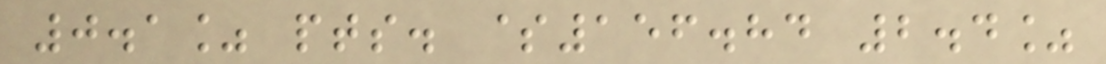0.1% pts. $156.84 2.4%
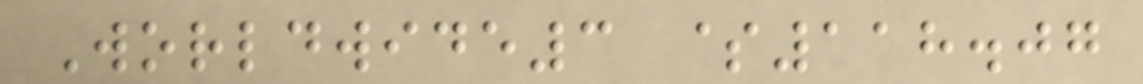Worldwide3 $118.07
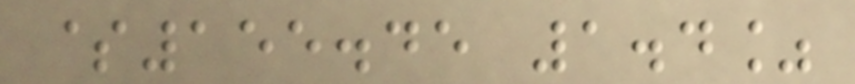$155.45 1.4%
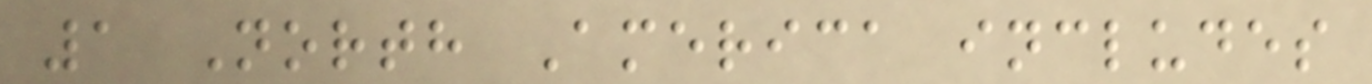1 North America includes
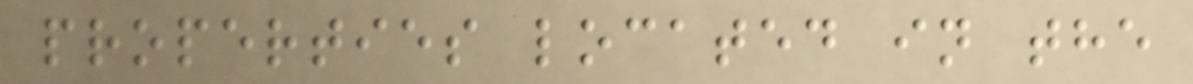properties located in the
